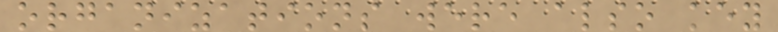organizations were also key
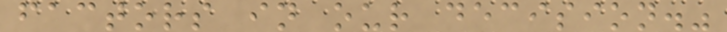factors in our decision."
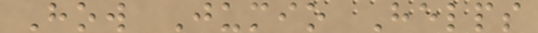How Jumio Helps
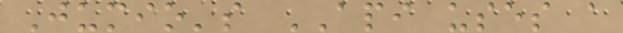Jumio's API uses a
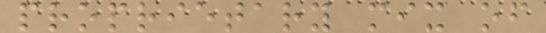proprietary mix of
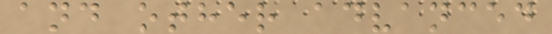and other advanced
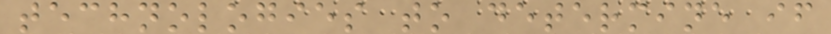technologies to determine if
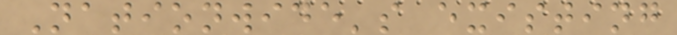Nationwide's existing
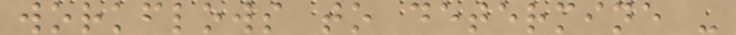workflows to determine -
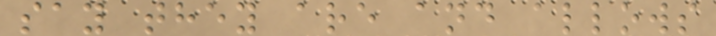say they are and allows
